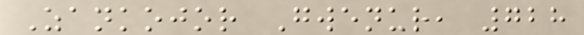Zankojor Gwenur, 728
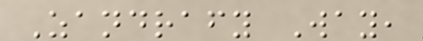Zandrafy Way,
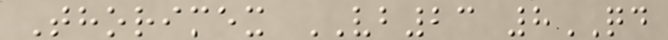Thorimex VB23 8QD
